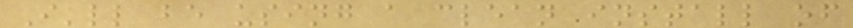I'll be using a clean install of
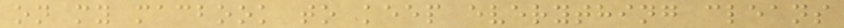on my macbook to keep everything cleans
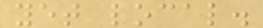yet local.
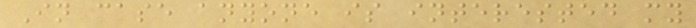In case anyone is interested my
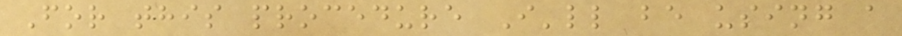For this procedure I'll be using a
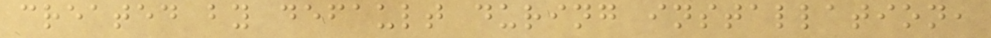created by default during installation,
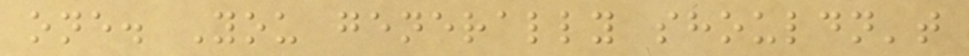one. You generally shouldn't
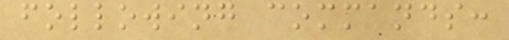following commands:
